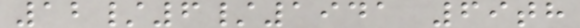12/6/1941 69th
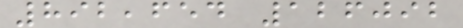892,654 126092
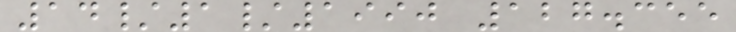14/1/1990 127.355
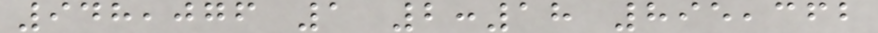948,076 1 2:18 895,362
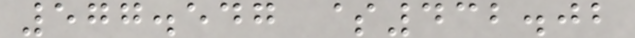577.547 $432.02
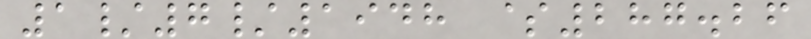1/7/1948 $287.26
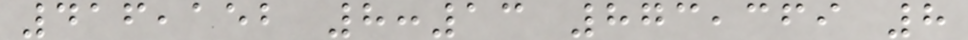416,152 8:13 873,369 8
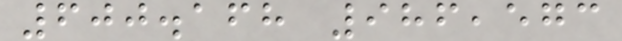600.168 986,573
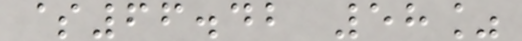$66.42 58%
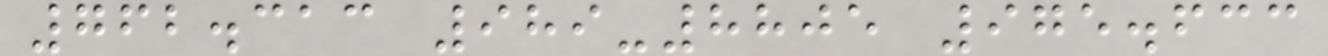762.313 989-8805 975.633
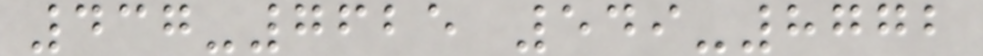437-7625 549-8772
